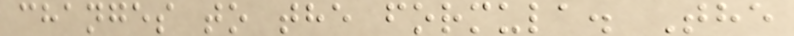changes to the formula. The
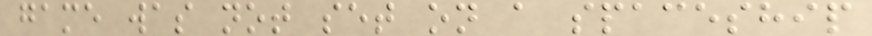game was not set on a spaceship
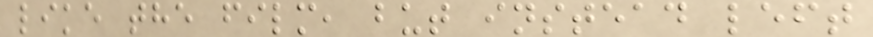like the film, but instead left
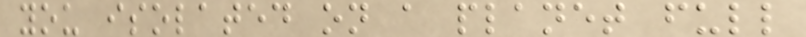you isolated on a planet full
